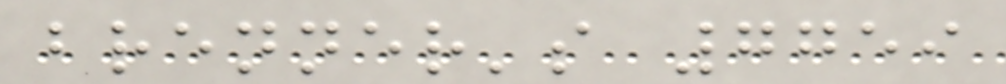brenner's 7759
